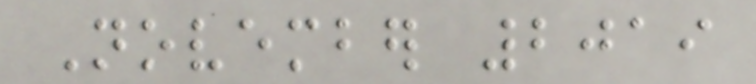November 2019
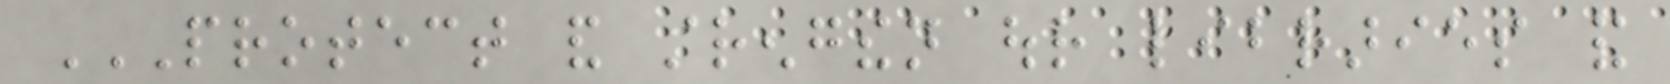PROTECT AND STRENGTHEN OUR LIBRARIES AND
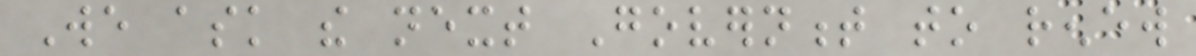We ask the next Government to renew
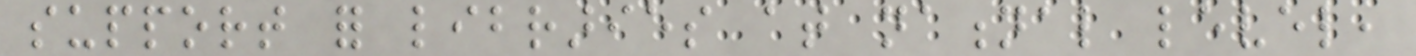support for libraries at national level,
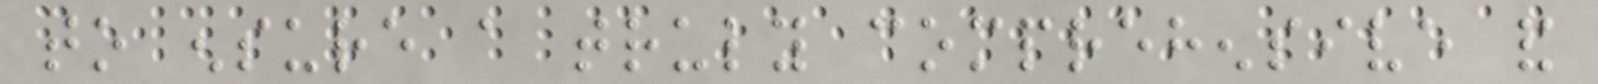to ensure a truly comprehensive and
